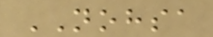NOHSA
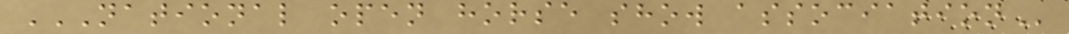NATIONAL OPEN HORSE SHOW ASSOCIATION
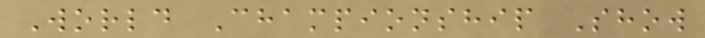World Championship Show
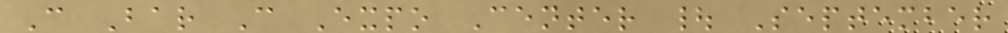C Bar C Expo Center | September
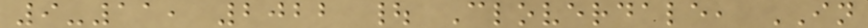9-11, 2022 | Cloverdale, IN
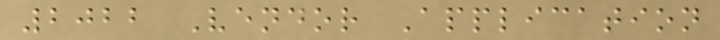2022 Vendor Application
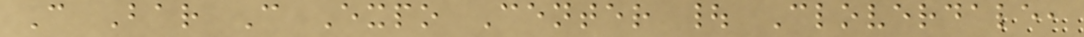C Bar C Expo Center | Cloverdale,
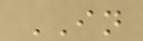IN
